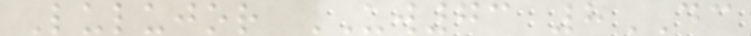Lulujor UW73 8DC
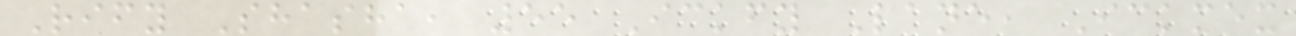Rify Shasha, 55 Ickfy Lane, Ickmex
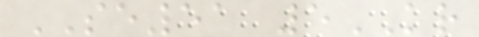SE51 5KR
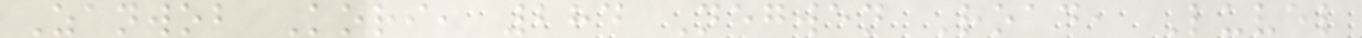Zanwob Kori, 284 Negwen Road, Luvel
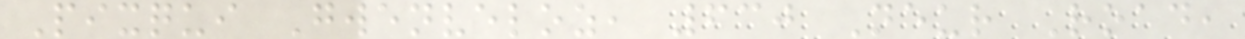Pixqui Gwenveloz, 630 Neur Road,
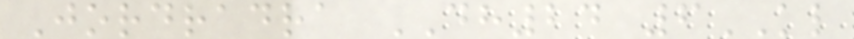Jordradra DH24 6KL
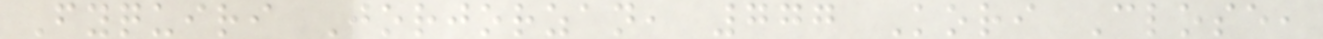Fyquiri Jorjorzan, 777 Kori Close,
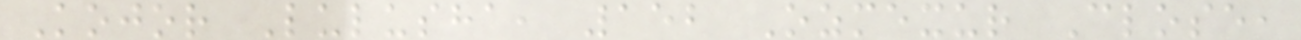Kojor Lulusha, 152 Ozmexur Close,
